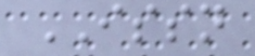ISSN
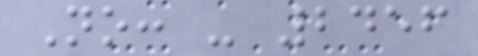No: - 2456
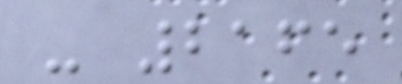- 2165
